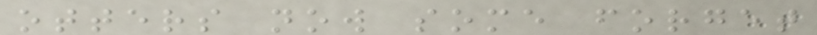otters now some forget
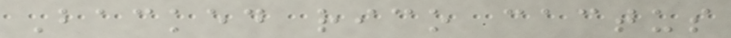Backed rico cactus
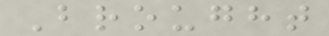Brought
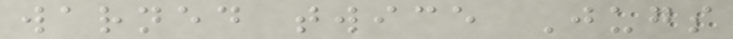warned twice Jugs
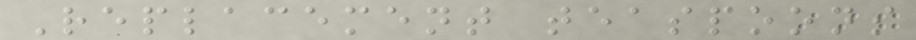Replacement teaspoons
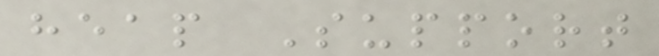heap Support
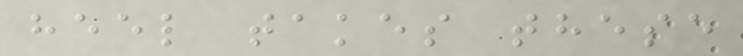heel takes these
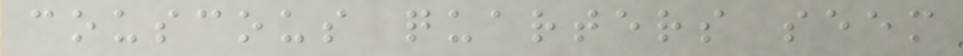couscous quarters seem
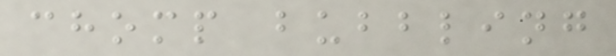chomp bubbling
